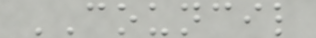COUNCIL
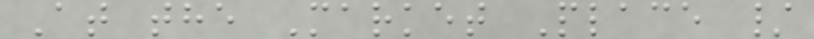At the Market Place /
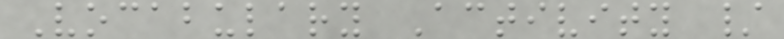Vocabulary Activity /
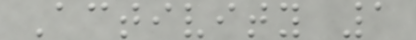Activity 1
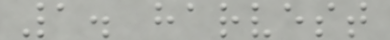1. harvest
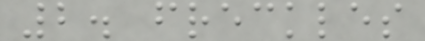2. freckles
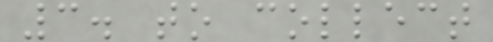3. to collect
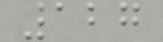127
